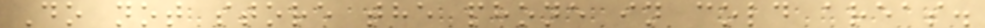Do not store the phone in cold areas.
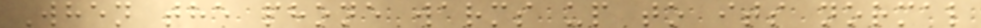When the phone warms up to its normal
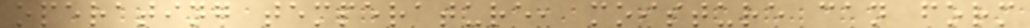operating temperature, moisture can form
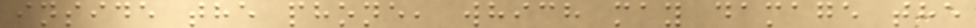inside the phone, which may damage the
